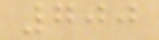700
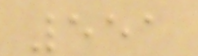551
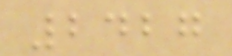2427
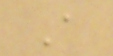A
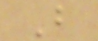B
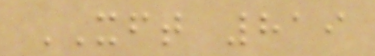XFT 819
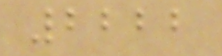2222
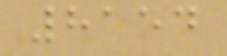8154
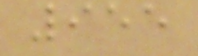955
